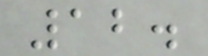12.
